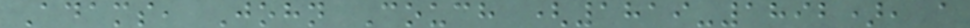Adams, John Couch (1819-1892), a
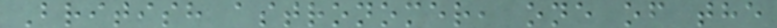British astronomer, one of the
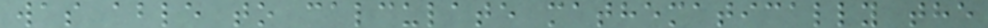was able to calculate mathematically the
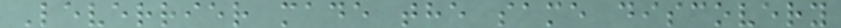Leverrier made the same discovery
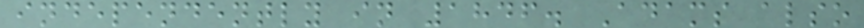independently in 1846. Adams also
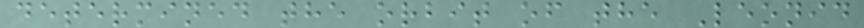determined the orbit of the Leonid
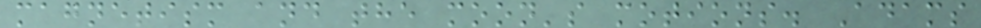magnetism and the moon's motions. Adams
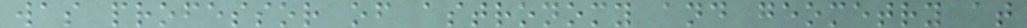was professor of astronomy and geometry at
